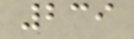239
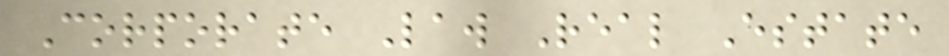Corporate Law Real Estate
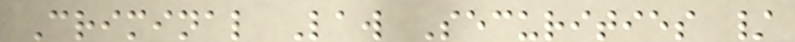Criminal Law Securities /
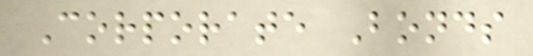Corporate Bonds
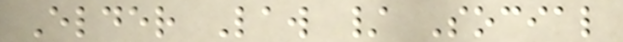Elder Law / Social
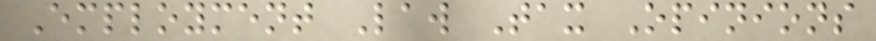Employment Law Tax Opinions
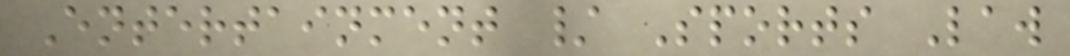Entertainment / Sports Law
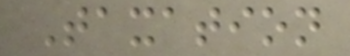Taxation
